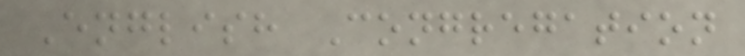English Congregation
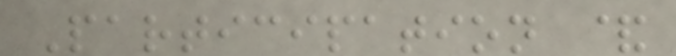Participation &
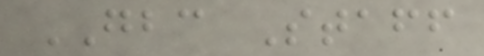GBC Staff
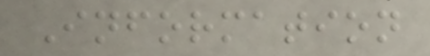Information
